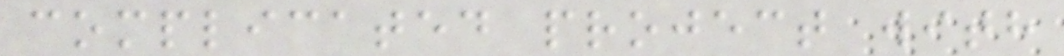complicated project with
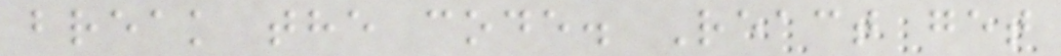break the code. React get
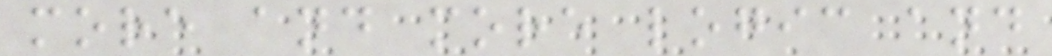more and more logic and
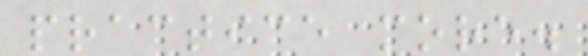practice more.
